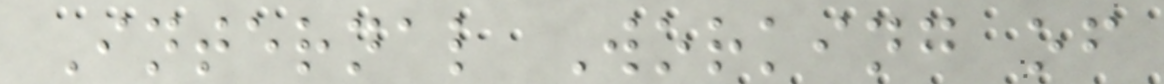Internal Working of
